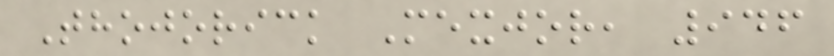Thojorick Mexjor, 946
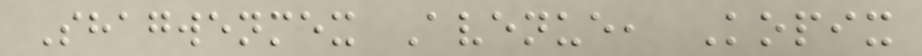Shagwenmex Avenue, Kopix
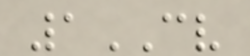1CV
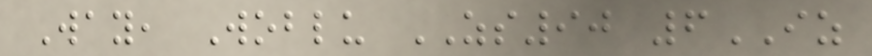Way, Woblu ZS90 6IZ
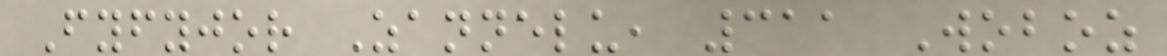Fyfyjor Zannelu, 311 Woboz
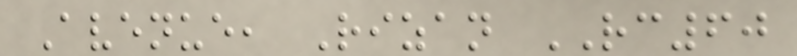Avenue, Rizan RC60
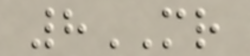8MR
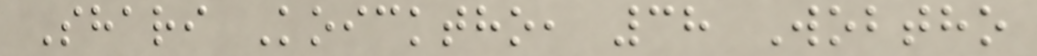Shari Koicktho, 38 Wobtho
